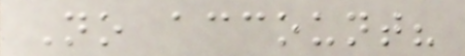No account?
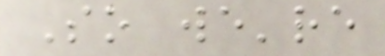So we're
